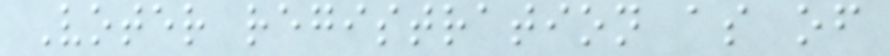Voter registration as of
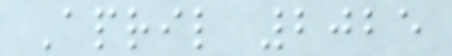April 2025
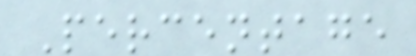Percentage
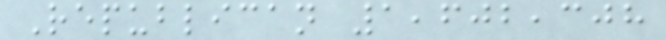Republican 1,602,308
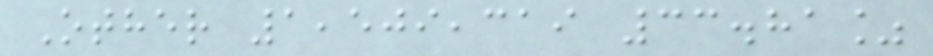Other 1,509,319 33.81%
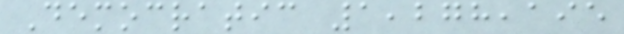Democratic 1,278,195
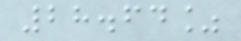28.64%
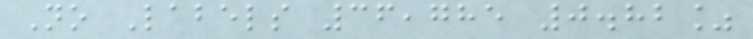No Labels 36,785 0.82%
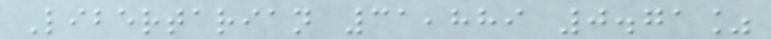Libertarian 31,889 0.71%
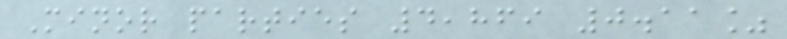Minor parties 4,869 0.11%
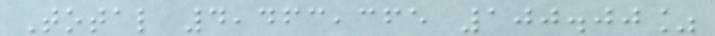Total 4,463,365 100.00%
